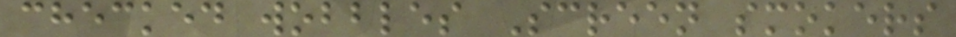checked wobbles Screen smokers
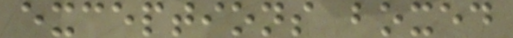exceptions boxed
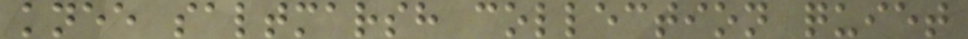knee saltmarsh collection quiet
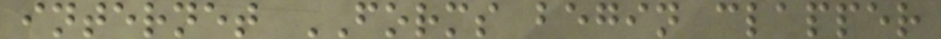internet FORMS begin clapper
